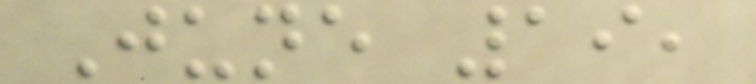June 19,
